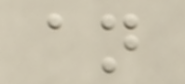an
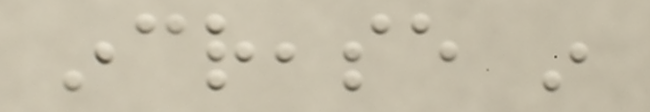increase in
